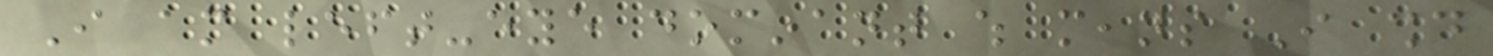I am left-eye dominant which means I should
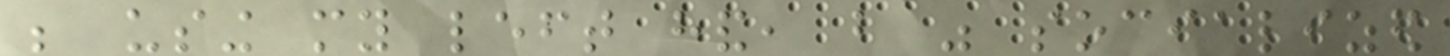be using my left hand, but was socialized
